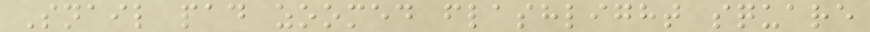Snail pad zoomed flashlight square
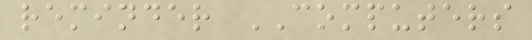reminder COMPUTERS
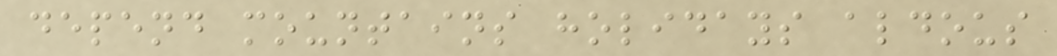depend mountains holidays aldous
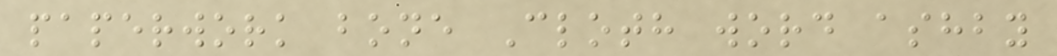paperwork bone Cloth word ashby
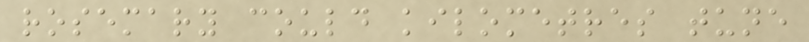rosemary could kilometres tune
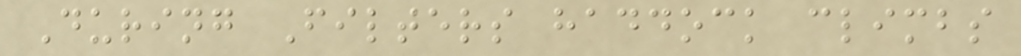During Filters haddock climbs
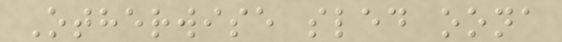Otherwise sled oona
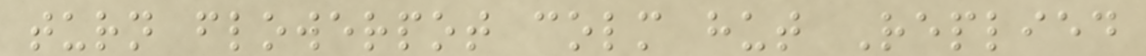turn flowerpot colm hut Replied
